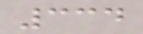334
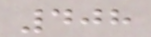408
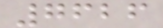7626
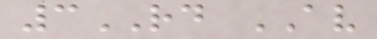3RD AV
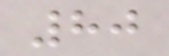80
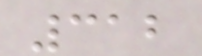312
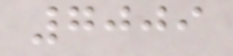7009
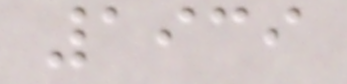1939
